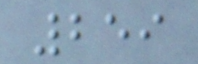259
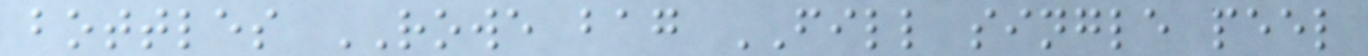bottles ROWE bag FILL single peel
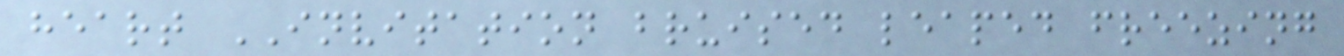heart INVITATION bruised leaped freezing
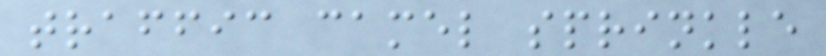traffic camel sprinkle
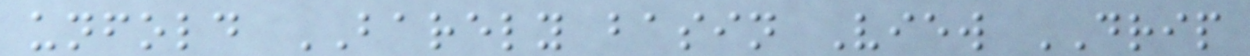unfold BARELY basin View DRIP
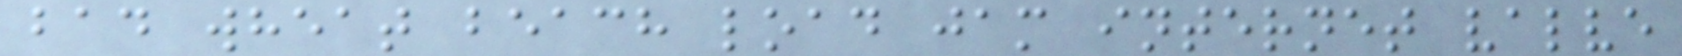bad wheat beach load jam internet valve
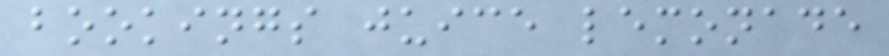bookings juice lemonade
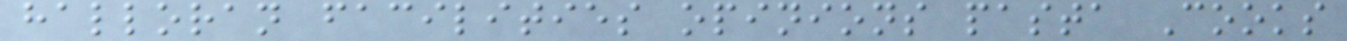halloran facilities opinions pasta Cooks
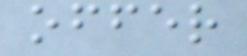offer
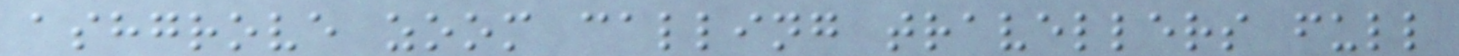ashgrove zoom calling travellers full
